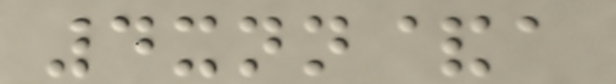4xnn&a
